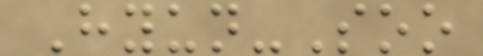Hyun-Soo
